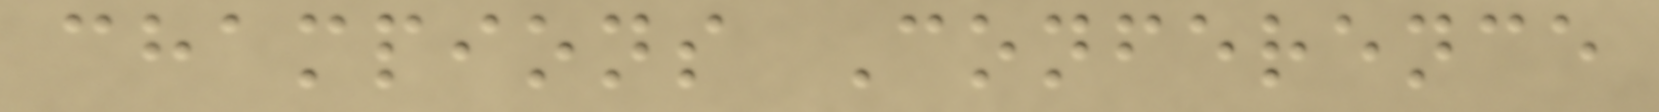champions Conference
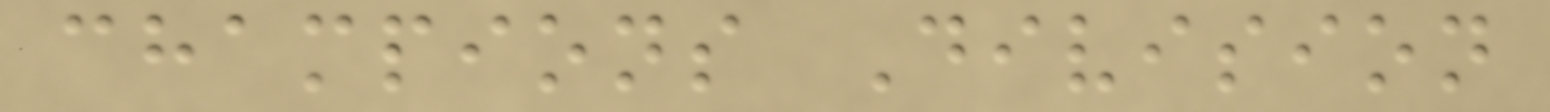champions Division
